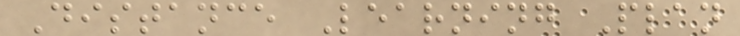Distance Learning Plan
